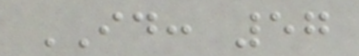ID: 57
